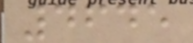4645
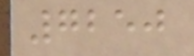7250
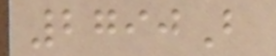2790B
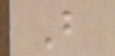B
